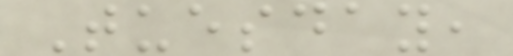Tuesday,
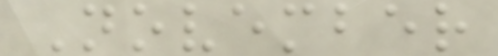November
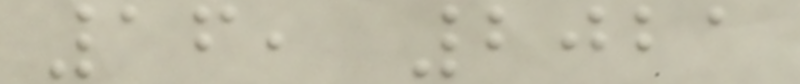16, 2021
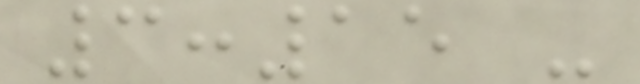3:15 -
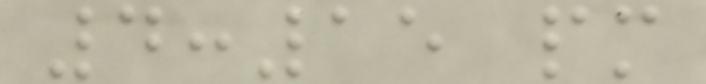4:15 pm
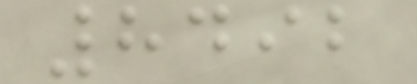8492
